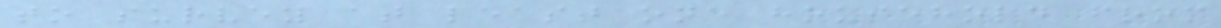to survey at least one household from
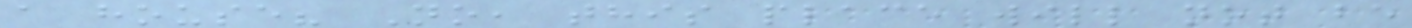a house? No, this place will not be
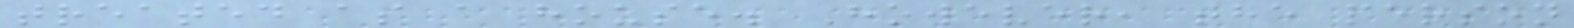treated as a house. However, the person
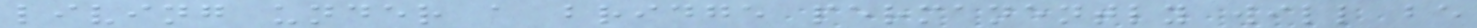living under a bridge permanently will be
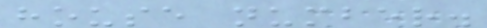house number.
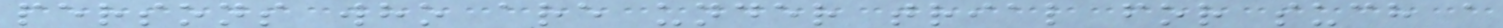persons who are under trial for such a
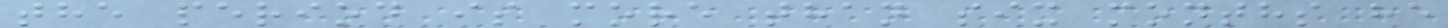the period is more than six months he
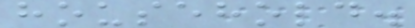household.
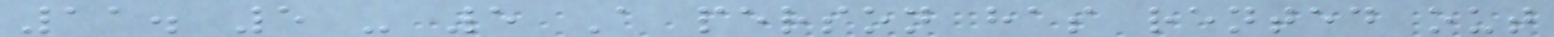11. 5 - 5 A person has rented out
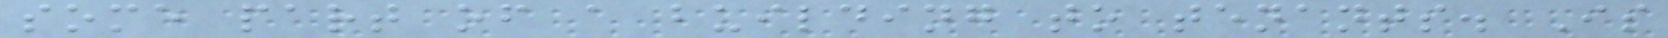some part of a building to tenants. Is
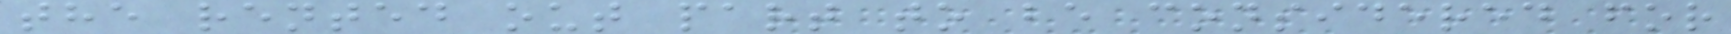the rented out part to be considered for
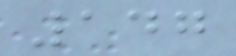147
